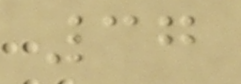37
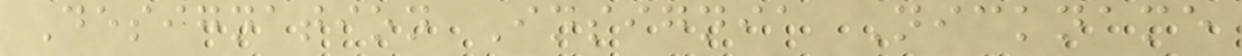Designation Insignia Nickname
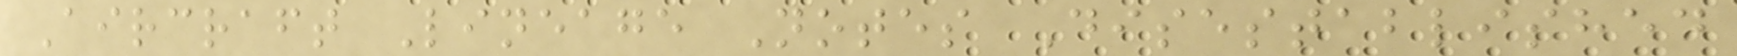Aircraft Lineage Notes Disestablished
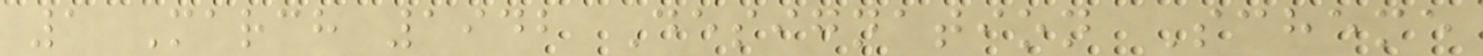1 March 1942 Designation Scheme
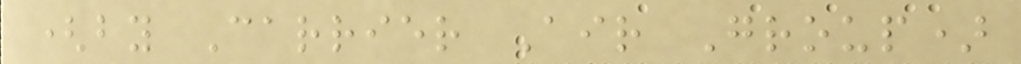(by Carrier Air Group)
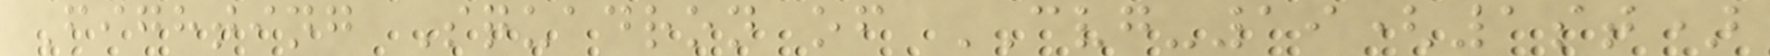Fighting Squadron of CVG-19(1st)
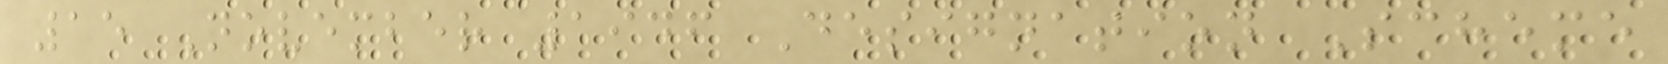15 November 1946 Designation Scheme
